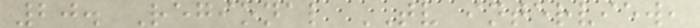20. Regional TV interview,
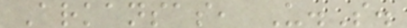Arkansas, U.S.
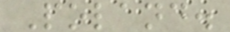Poland.
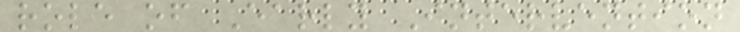role of Early Intervention
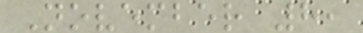November 8,
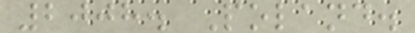2008. Poland.
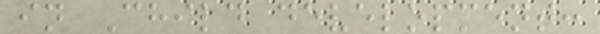in Child development:
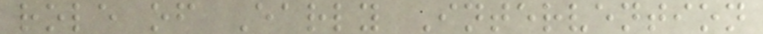role of Early Intervention
